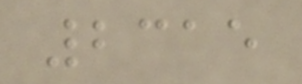2315
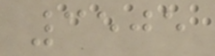3505
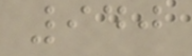940
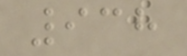938
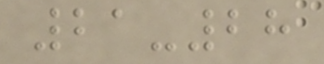21-28
